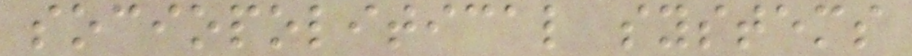sociopolitical systems
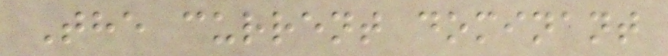The current dominant
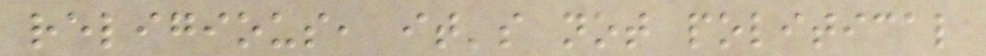religious, it's not political
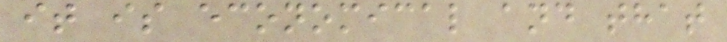it is economical and that
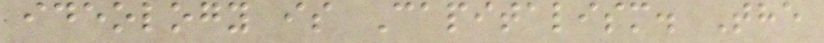ideology is Capitalism. The
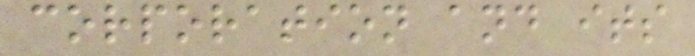corporation and its
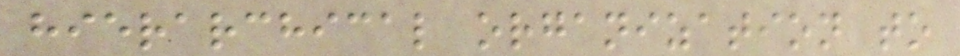hierarchical organization to
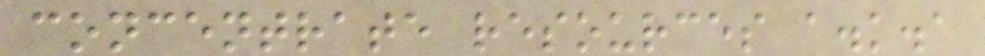concentrate resources a.k.a
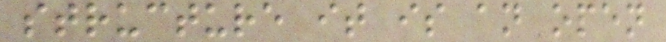structure it is an open
